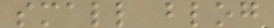small blog
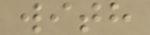with
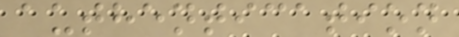authentication
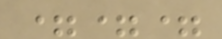===
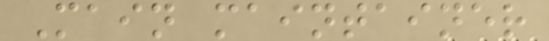Main maintainer
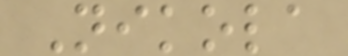Nikola
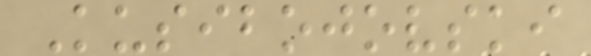Kusibojovski
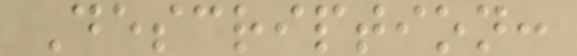Description:
